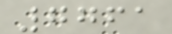7761
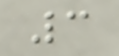3
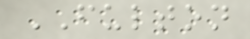FULTON
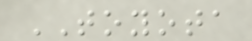TOYOTA
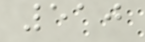510
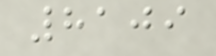8109
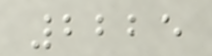2225
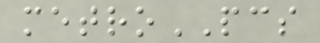metroPCS
